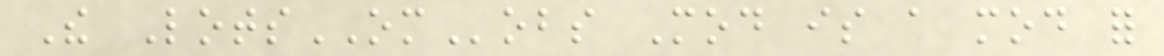The LotsOMobs Mod is a mod for
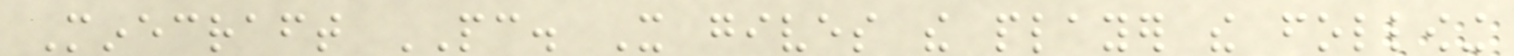Minecraft PC. It gives the player the following
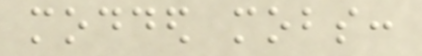modded mobs:
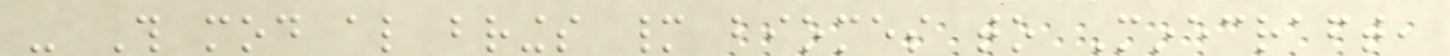- This mod also brings many biomes to Minecraft,
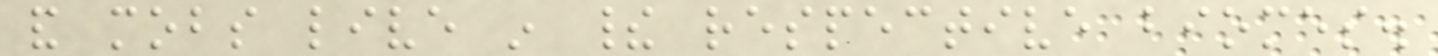and mobs live in their respective biomes.
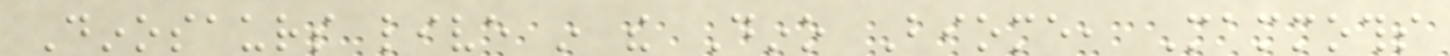Dinosaurs live in the Dino Biome, Mammoths
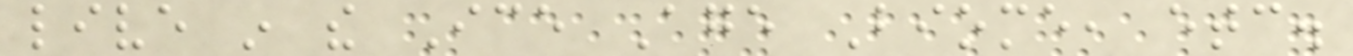live in the Ice Age Biome, etc.
